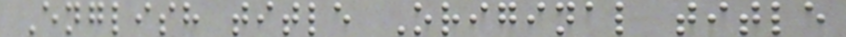English title Original title
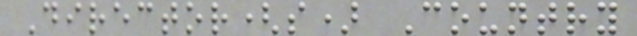Director(s) Country
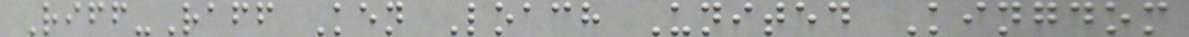Riff-Raff Ken Loach United Kingdom
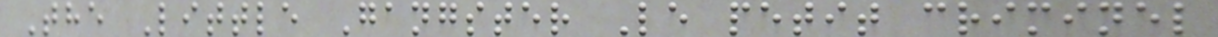The Little Gangster Le petit criminel
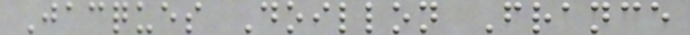Jacques Doillon France
